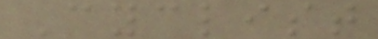Cyclist
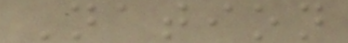Nation
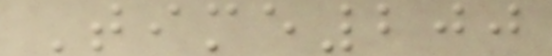Time200
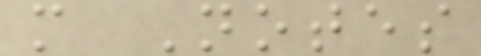m Notes
